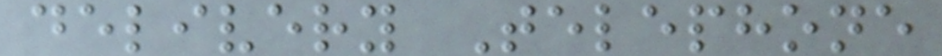delivery Telephone
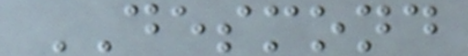DESMOND
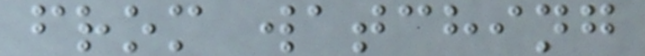from watching
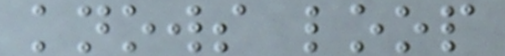knows loop
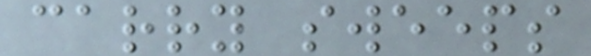carry sweeps
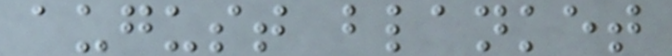august blanket
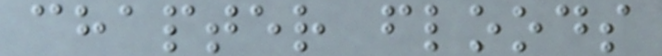chapter floods
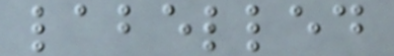labelled
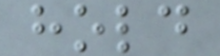hold
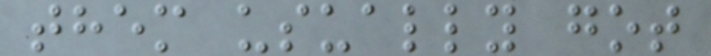them usually got
